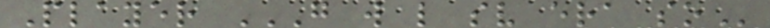Player G W L SV ERA SO
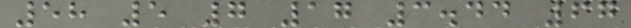58 5 7 17 3.44 67
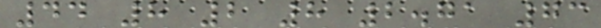44 8 2 8 2.71 73
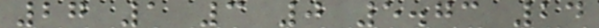27 1 3 0 5.73 24
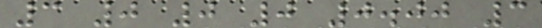3 0 0 0 0.00 3
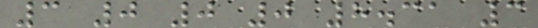3 0 0 0 8.31 3
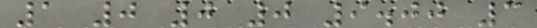1 0 0 0 9.00 3
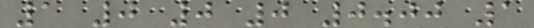1 0 0 0 0.00 1
